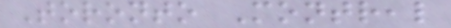Toronto Montreal
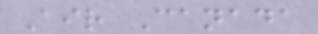Air Canada
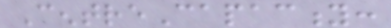CentreCapacity:
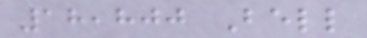18,800 Bell
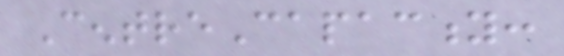CentreCapacity:
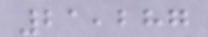21,287
